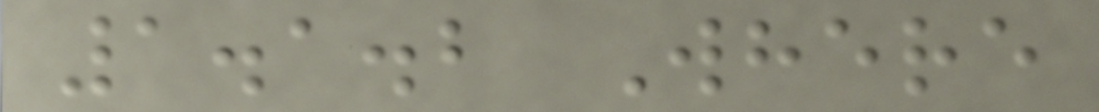1.1.2 Where
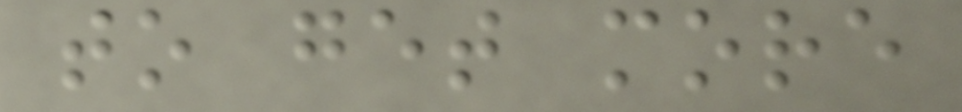to get more
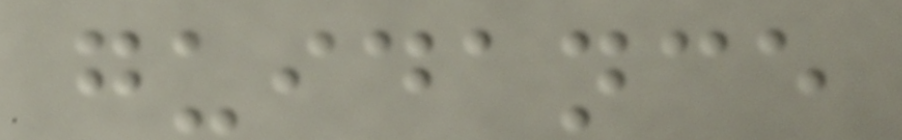guidance
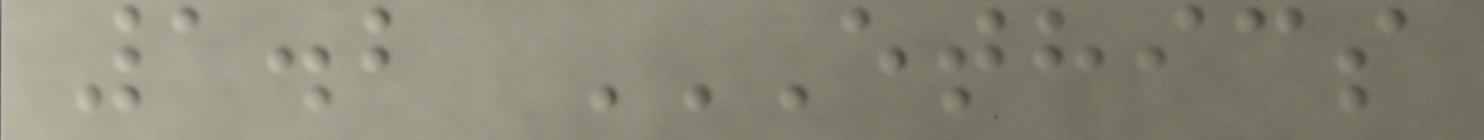1.2 ETHICS
